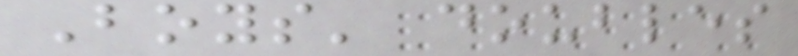Boys' doubles
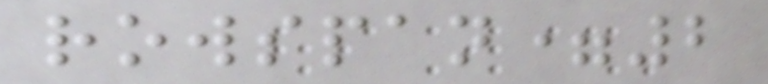rowspan=2
